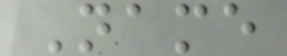Name
